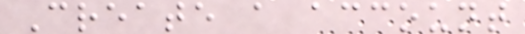Create a account
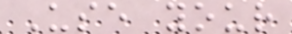Use your
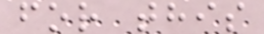for this
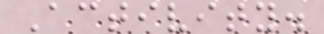Activity.
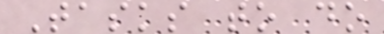Tasks to do
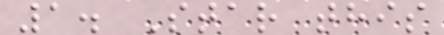1. Star this
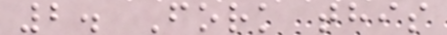2. Fork this
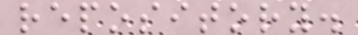repository.
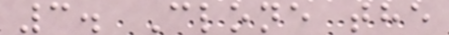3. Clone the
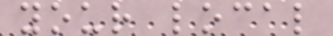your local
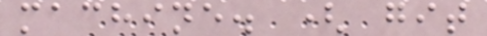machine. ( git
